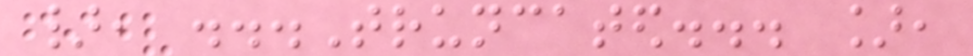}, ...Truncated... ],
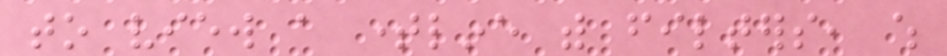to view a timeline with filters, which
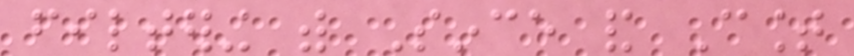filtering with Since and Count
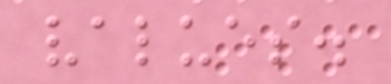values.
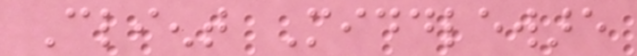Client Middleware
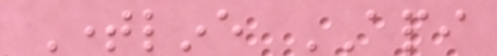Timeline API
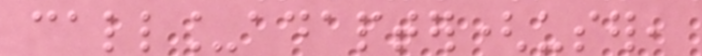call_adapter(user,
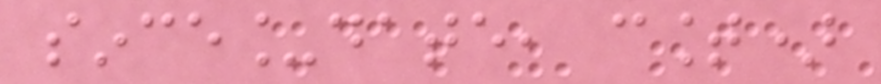since_date, count)
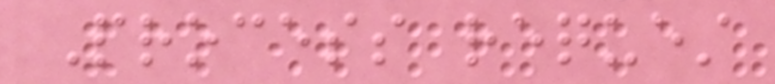Process request
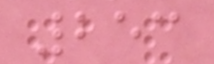253
